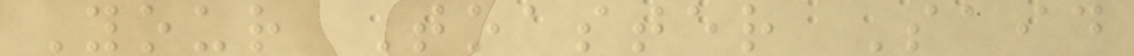Your Toaster Said
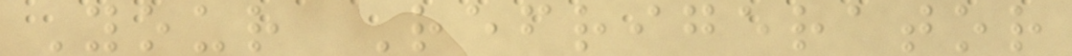Your Refrigerator
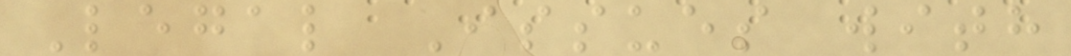Legal Issues with
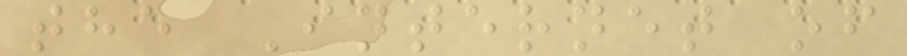the Internet of
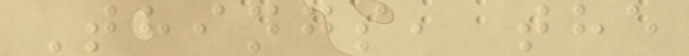Things, the
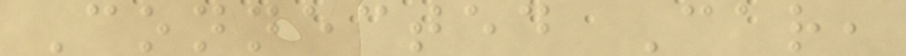Connected Car,
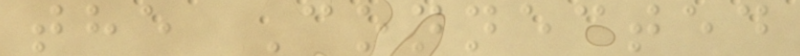the Connected
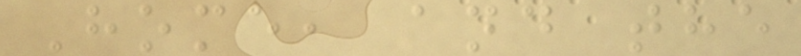Home, and the
